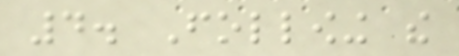4. Following the
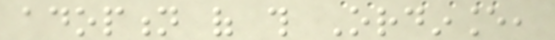adoption of this Ordinance,
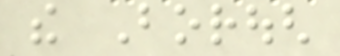the Borough
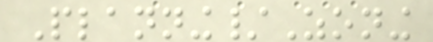Planning/Zoning
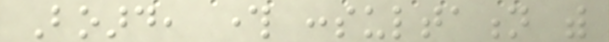Board, through consultation with
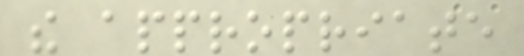the appropriate
